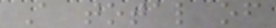A total of
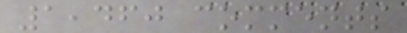1,460 comments
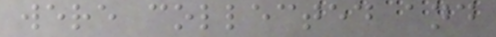were collected and
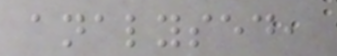analysed,
